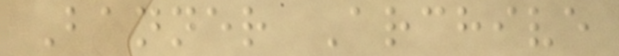Banner Archive
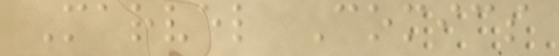Marvel Comics
